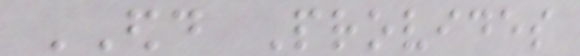EDD Provides
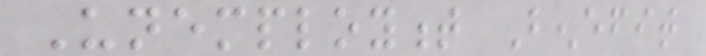Unemployment Benefit
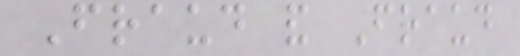Fraud and Fraud
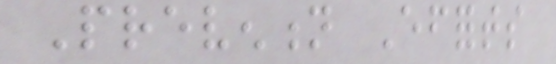Prevention Efforts
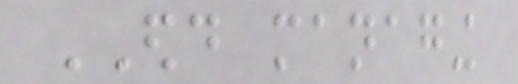EDD managing
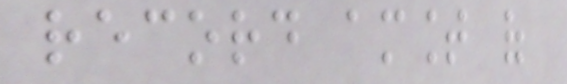record amount of
